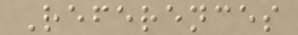References
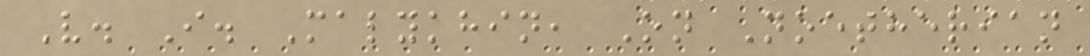V. I. Malykhin, On Noetherian
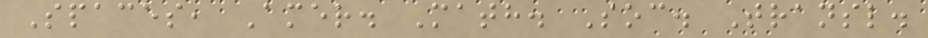Spaces, Amer. Math. Soc. Transl.
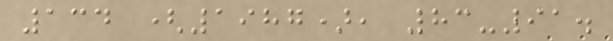134 (1987), 83-91.
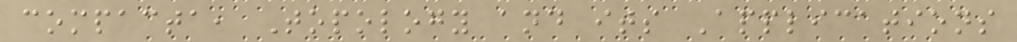compacta, Topology and its Applications
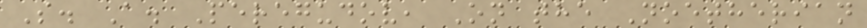S. A. Peregudov, On the Noetherian
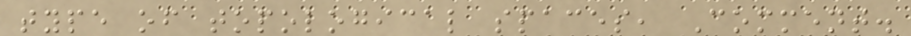type of topological spaces, Comment.
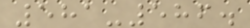581-586.
